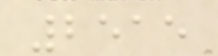2515
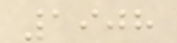1908
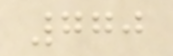770
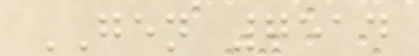GEN 7514
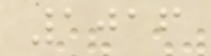1016
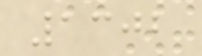1302
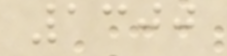1300
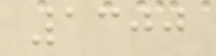1300
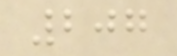207
